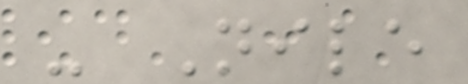- Nile
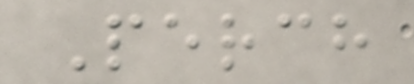Perch
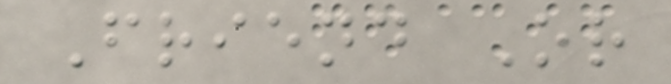Friend Or
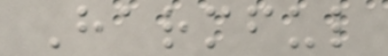Harmful
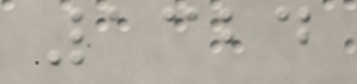1324
